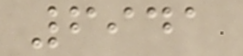6941
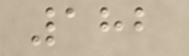182
